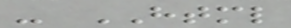- HTML
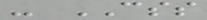- CSS
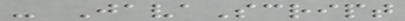- JavaScript
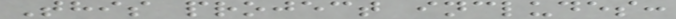This project includes:
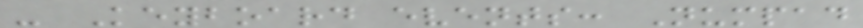- Keyboard events: Numpad
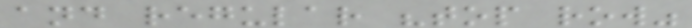and regular "top row"
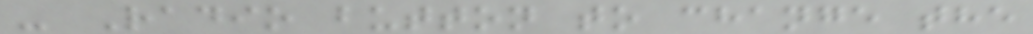- Radio button to change the
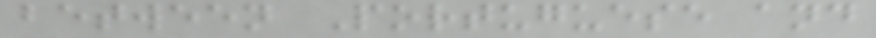between Portuguese and
